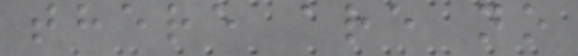there are no
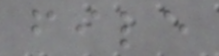file
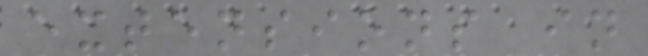extensions in
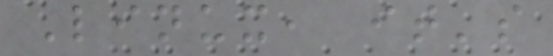Linux, it's
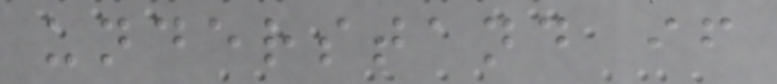understand if
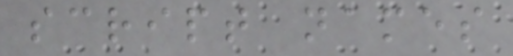script names
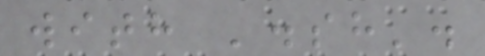with '.sh'.
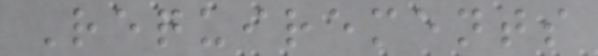Requirements
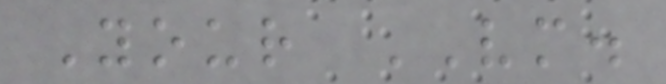Your VM.
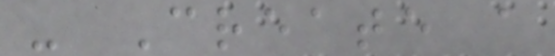- Create a
